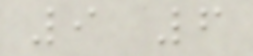9 6
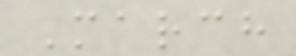March
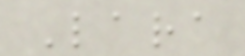Lara
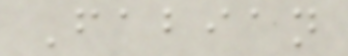Fabian
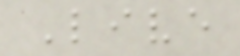Live
